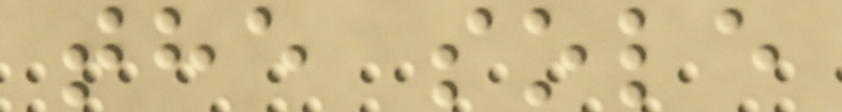the sole
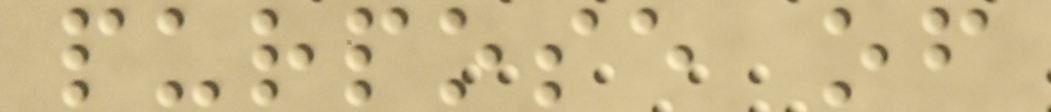purpose of
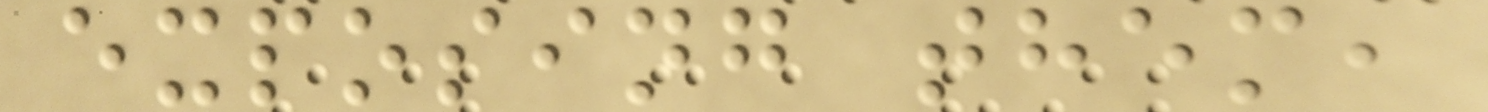exposing them,
